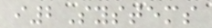i2Systems
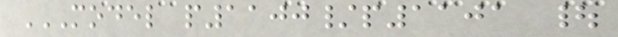MODEL P1100/P1101 |
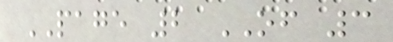PAGE 2 OF 3
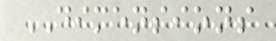DIMENSIONS
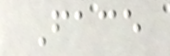Face
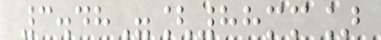3.48"[88mm]
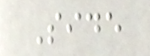Side
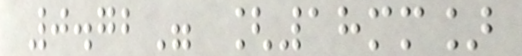0.72" [18mm]
